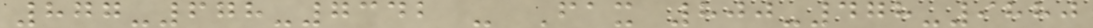877-678-7342 - Fax 800-478-9880
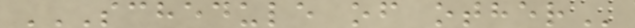SCHEDULE OF OTHER
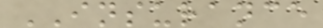INSURANCE
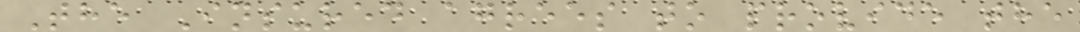The Insured agrees to provide the
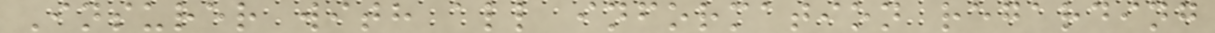Insurer with all information regarding
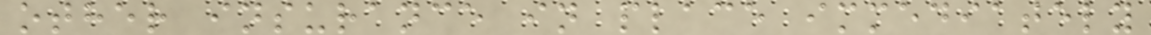other insurance in place immediately
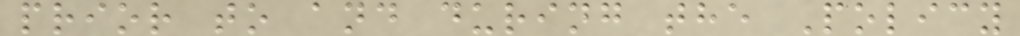prior to and during the Policy
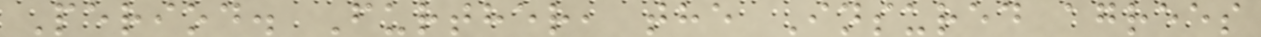Period. Further, the Insured agrees
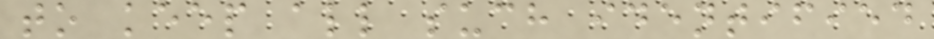to keep all such identified
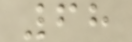68
